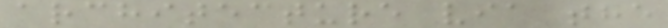architecture via the
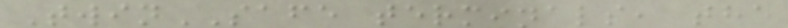TwinSAFE terminals, the
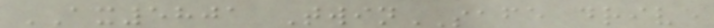AX5801 TwinSAFE drive
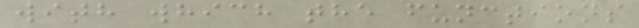with which the functions
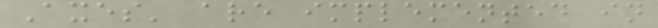Axes' are implemented in
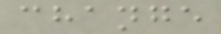change
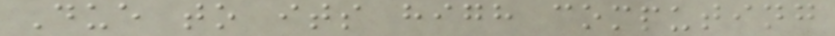Due to its high computing
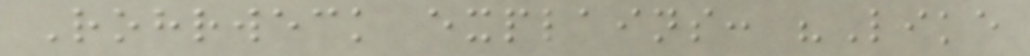Rohrweck explains: "Like
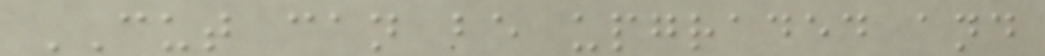CUT can be upgraded and
